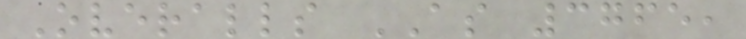Overalls AS 3765,
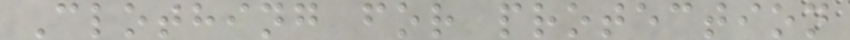Clothing for protection
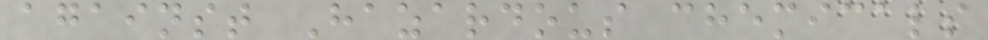against Hazardous chemicals
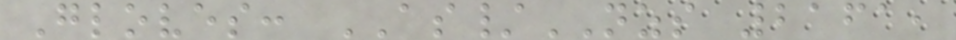Gloves: AS/NZS 2161,
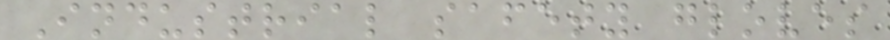Industrial safety gloves
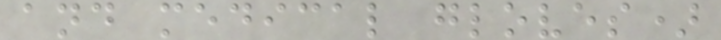and medical gloves)
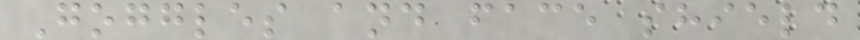Goggles and face shield
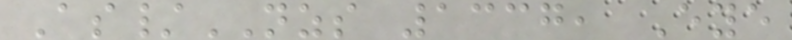As/NZS 1337, Eye
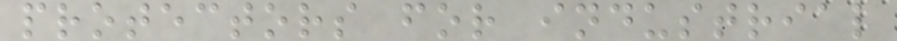protectors for industrial
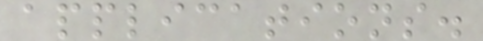applications.
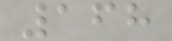168
